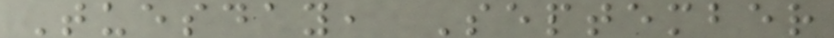Tuesday, September
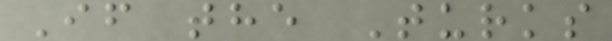If the Turks
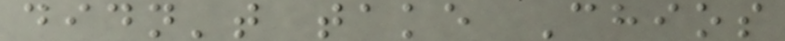didn't take Chios
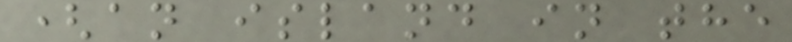(an island in the
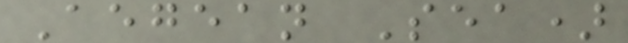Aegean Sea)
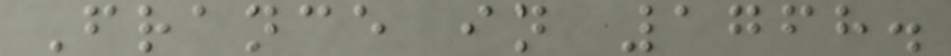France in 1768.
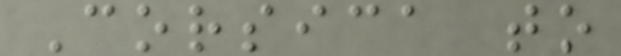Corsica to
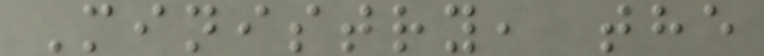Ministry, the
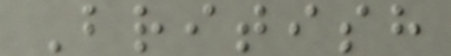British
